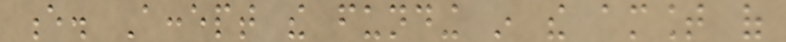e. Accept the funding in the amount of
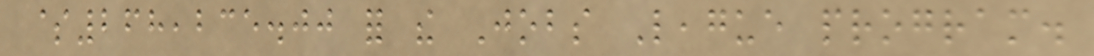$268,235.00 for the Jobs League program.
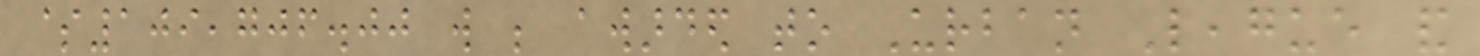$109,706.00 will be awarded to Urban League and
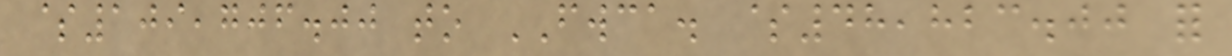$109,706.00 to FWCA. $48,823.00 for
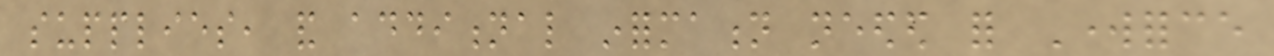supplies, and additional information needed for Workforce
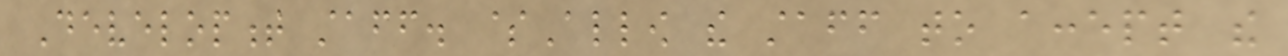Development staff. $Allow the staff to accept the
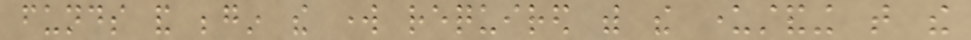funds and begin the work required with the understanding that the
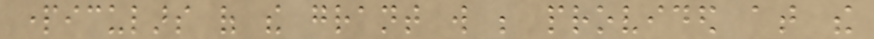particulars of the grant will be provided at the
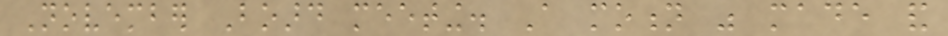November Board meeting. A motion was made and
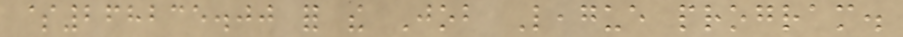$268235.00 for the Job League program.
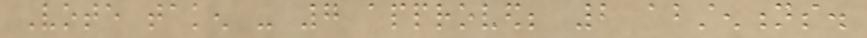Vote taken - 7 approved; 2 abstentions.
